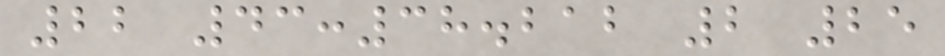22 43:38.212 2 25
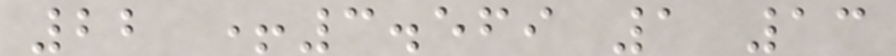22 +3.569 1 13
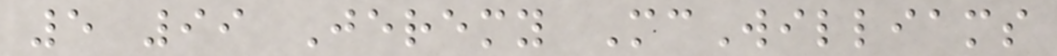5 99 Jeremy McWilliams
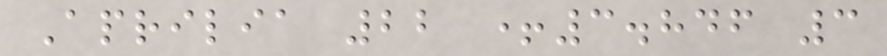Aprilia 22 +3.846 3
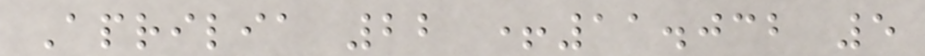Aprilia 22 +11.032 5
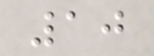10
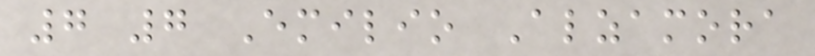7 7 Emilio Alzamora
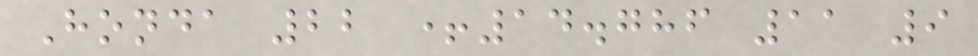Honda 22 +14.786 11 9
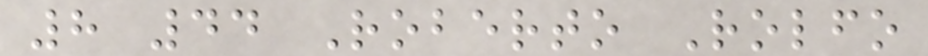8 44 Roberto Rolfo
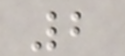2
